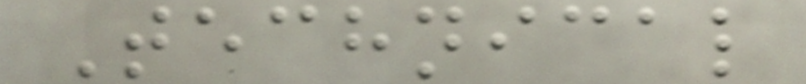Technical
